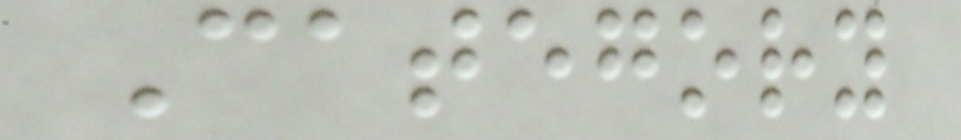Category
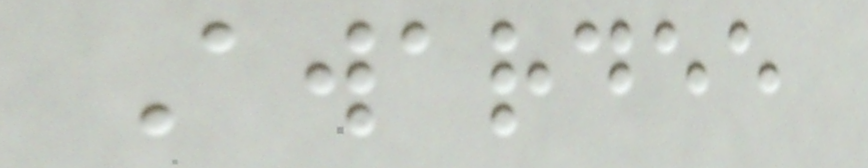Awardee
